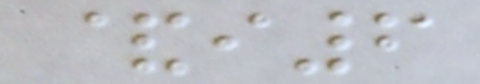&i6
